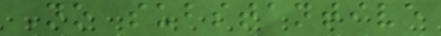No substantive
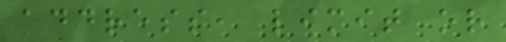address, limit or
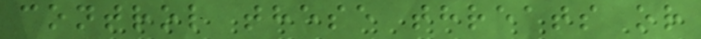control these threats or
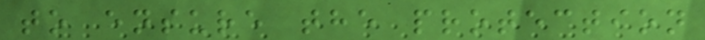to ensure the protection
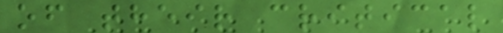of their critical
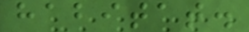habitat.
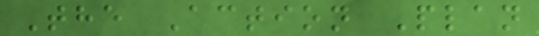The Action Plan
